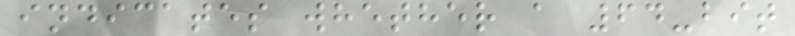indicates whether a 64-bit
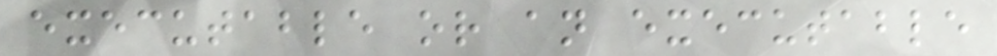executable or an executable
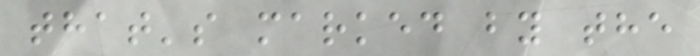that's marked by the
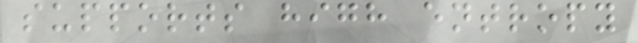supports high entropy
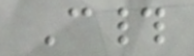C#
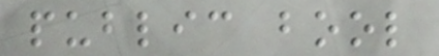public bool
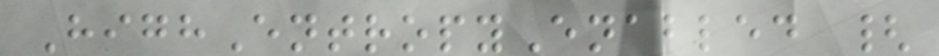HighEntropyEnabled {
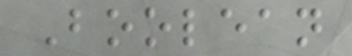Boolean
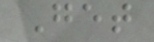Get
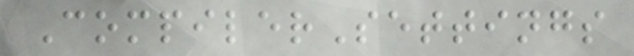CompilerSettings
